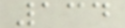134
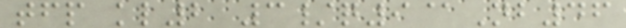tfp kl2 3/q9@Nb46
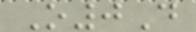O0D
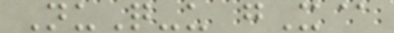NuQ-u gX@
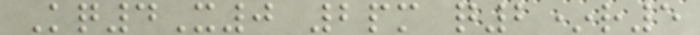Kq4X0 2pm q2*r5
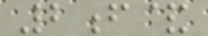2f&
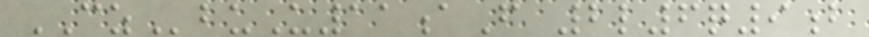CZbuU11aF 2l6q9b
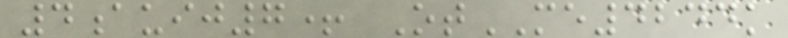4auij7+ OtME4244k
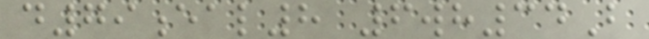d79eal8 6wh34B
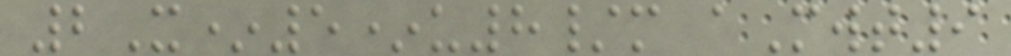2X*5*u8/m aMwt9
